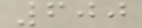600
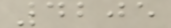4205
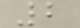2
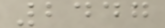2447
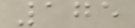175
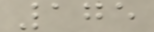175
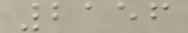2156
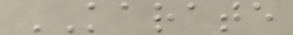KARATE
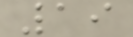19
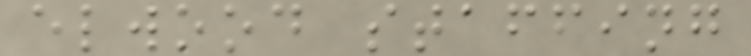elwood staffing
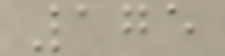175
